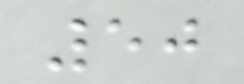50
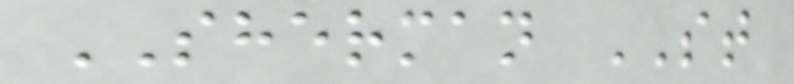SHERMAN ST
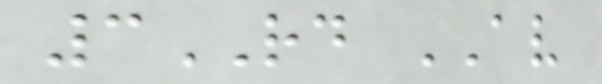3RD AV
